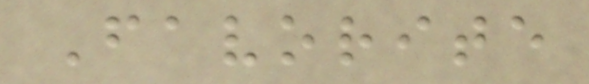Favorite
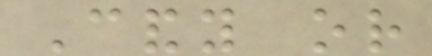Candy or
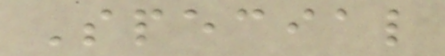Special
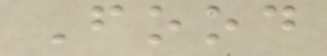Food
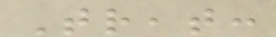Treat:
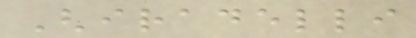Ghiradelli
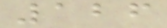126
